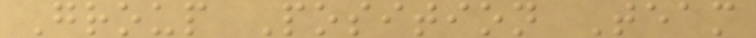Group Position Team
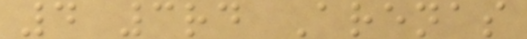4 3rd Arenas
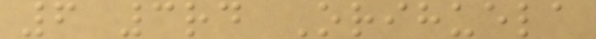6 3rd Orihuela
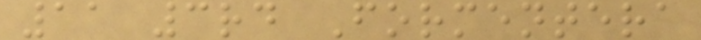11 3rd Formentera
